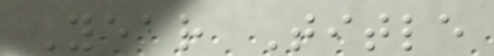Year Title
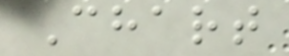Chart
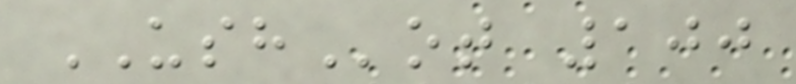USHot 100
